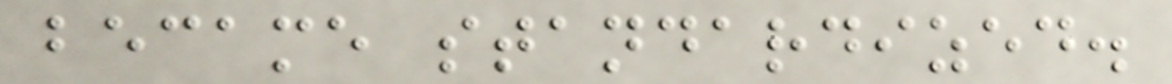became standardized.
